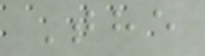The
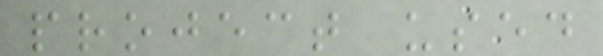project used
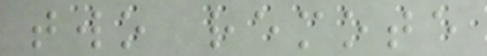two remote
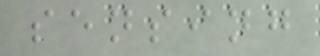sensing
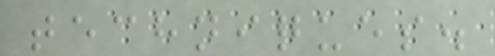techniques.
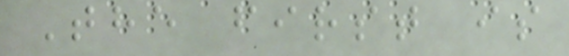The first is
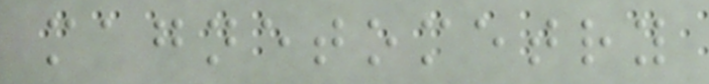magnetometry
